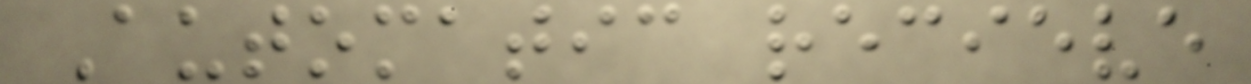Automatic recieve
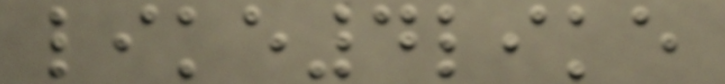like4like
